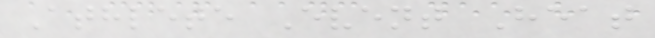Athlete Event Heat
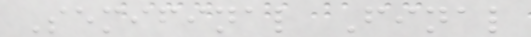Semifinal Final
